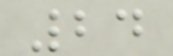24
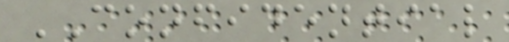CONFIDENTIAL
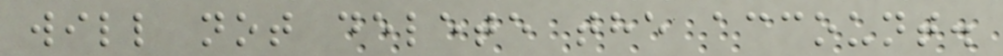will not delete the account.
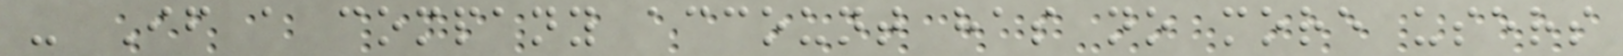- If a company account has no more users
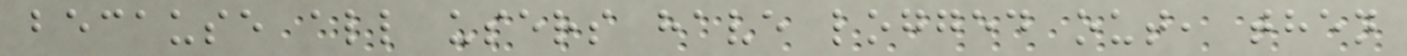because all users have logged out, then
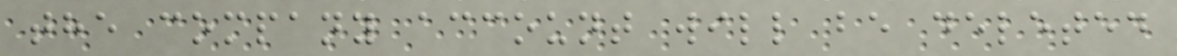the company account will be deleted
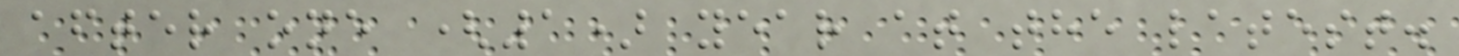after one (1) year at the latest.
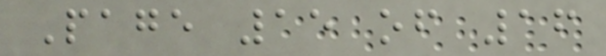Page 15 of 16
